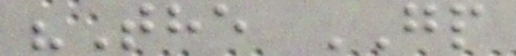"The GP
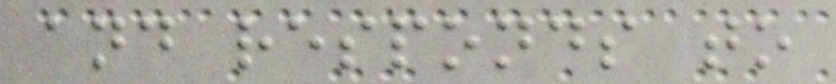and responds to
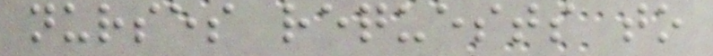nurses requests to
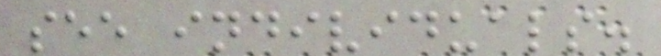see individuals.
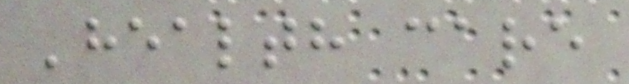'health care
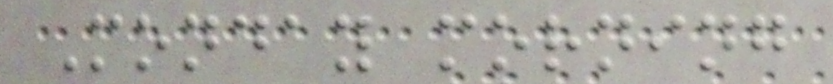Monday morning
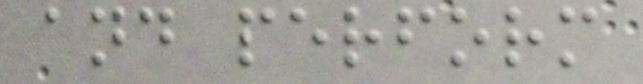and perform
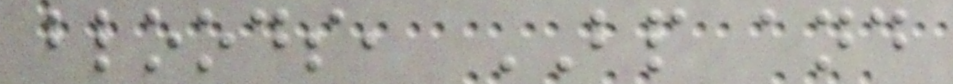bloods, BP and
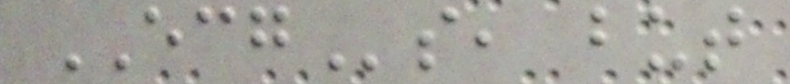ECGs, but
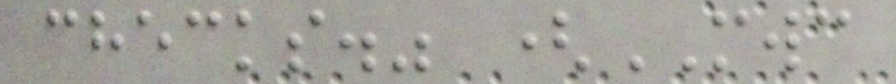checks." (MWC
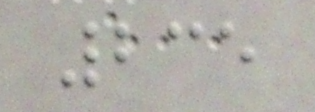235
